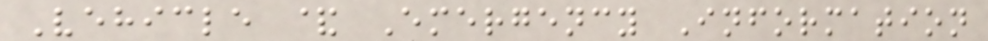Vehicle & Emergency Information
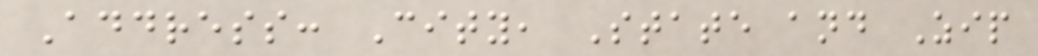Address: City, State and Zip
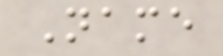Name
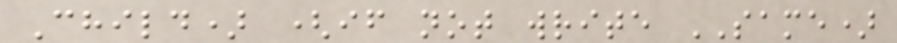Child) (if not write SAME)
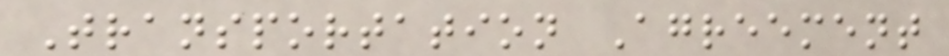Transportation Agreement
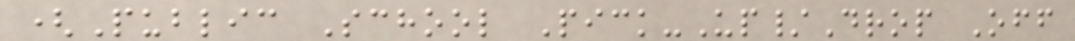(Public School Pick-Up/Drop Off
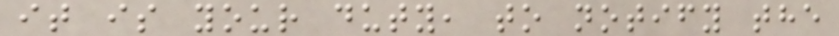it is your duty, to notify the
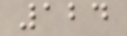124
